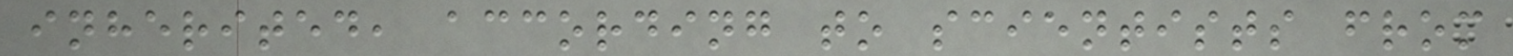inherited, according to scientists from
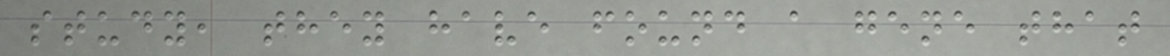study, they have found a gene that
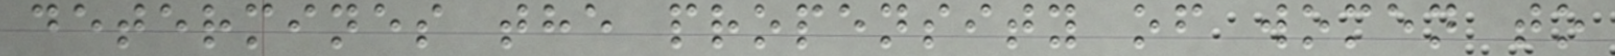determines the propensity of women to
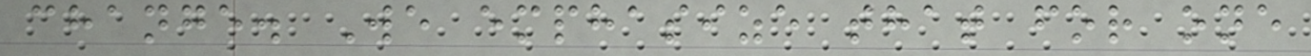change. We emphasize that for one
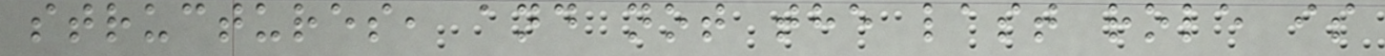structures, and not the last role is
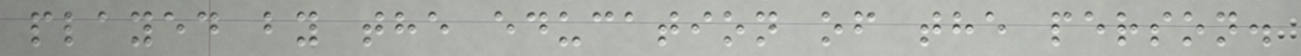played by the education of the person.
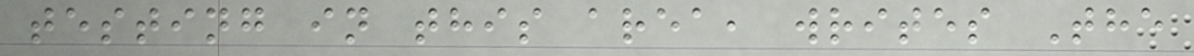testing in this area, writes The
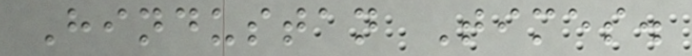Hindustan Times.
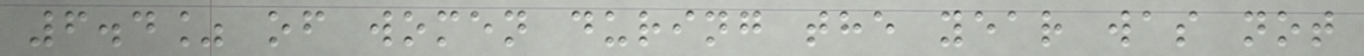6.4% of women during the year was not
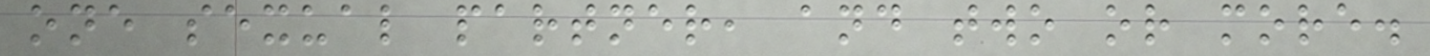one sexual partner, and two or more.
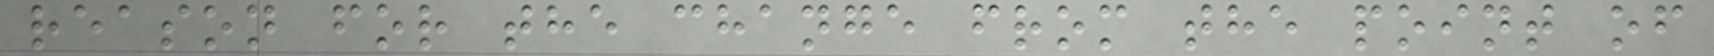reason for the change from the point of
